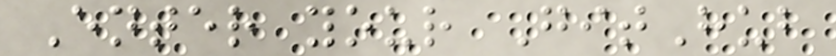Enter your GitHub
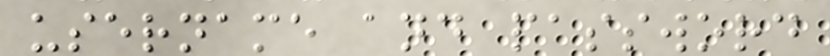username and password
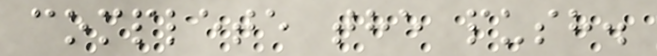complete the push.
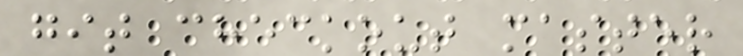git checkout master
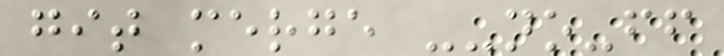git merge --no-ff
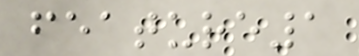feature1
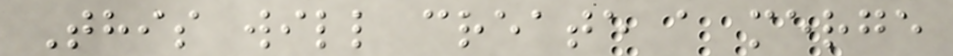This will create a merge
